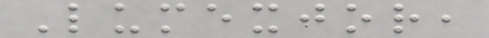Lumexjor,
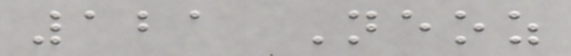121 Neoz
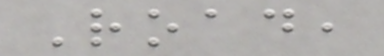Road,
